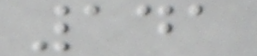141
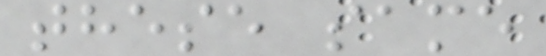these same
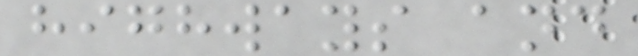highways and
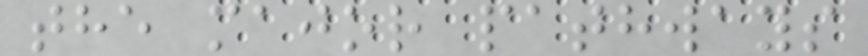the major pathways
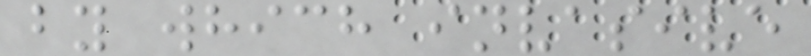by which invasive
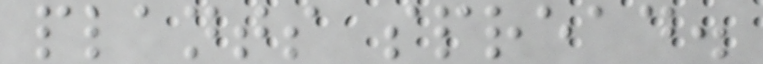plants spread.
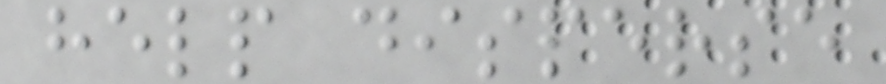help disperse
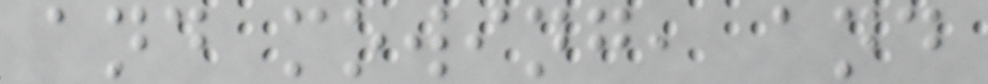and mowing, and
